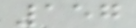157
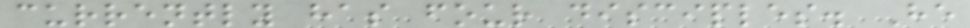currently has four disciples. He
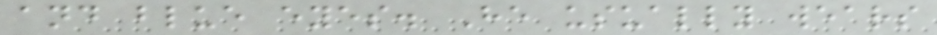and blue eyes. He usually wears
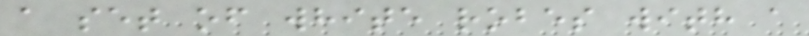a set of white robes with a
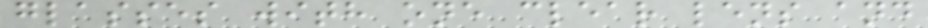glasses with one clear lens and
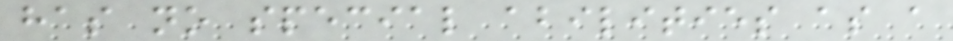has no special abilities as a
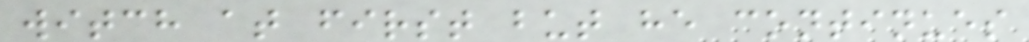witch at first but he continues
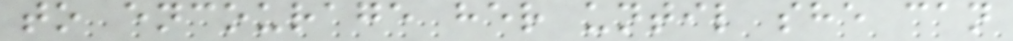to encourage her until she can
